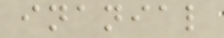inanial
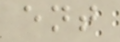ent
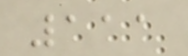111
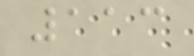113
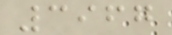3967
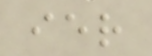ier
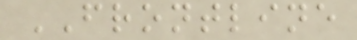FRONTLINE
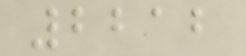2212
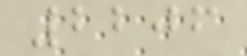2206
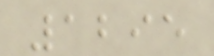1295
